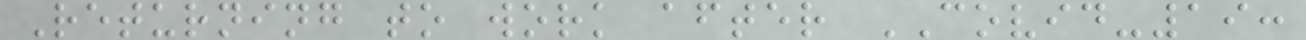Returning to work after COVID-19:
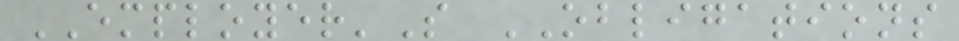EMPLOYER'S OBLIGATIONS
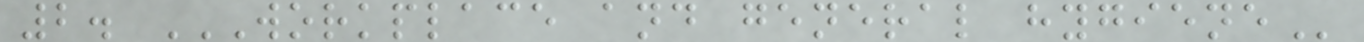2. WORKPLACE AND GENERAL HYGIENE
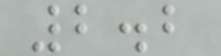2.2
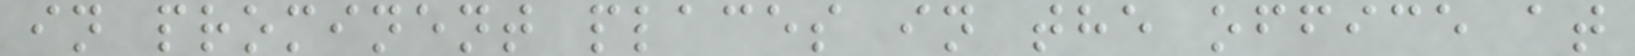in prominent places in the office at
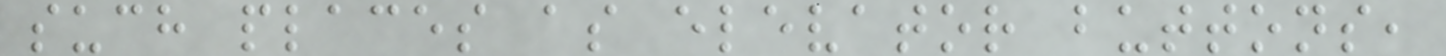such places as elevator buttons,
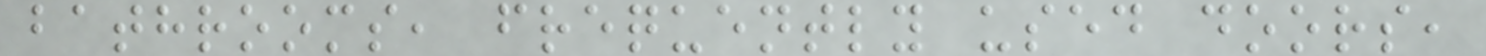bathrooms, frequently used doors,
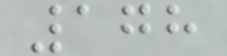178
